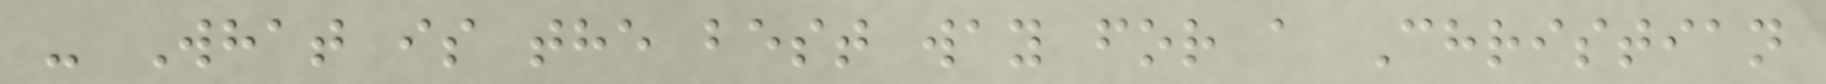- What is the best way for a Christian
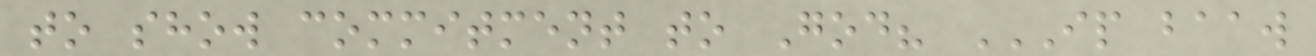to show commitment to God? IP BAAW
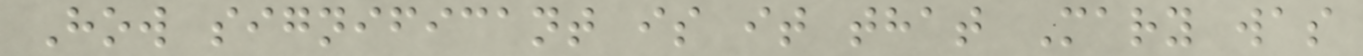How significant is it that Mary was
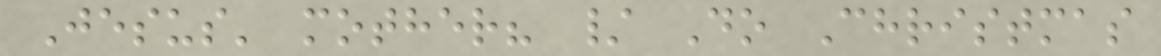Jesus' mother? / Do Christmas
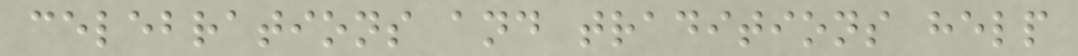celebrations and traditions help
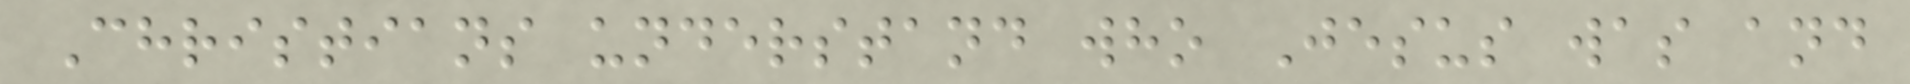Christians understand who Jesus was and
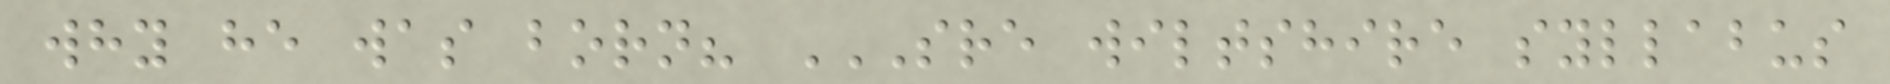why he was born? SRE WILTSHIRE SYLLABUS
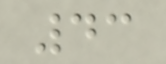43
